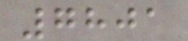7801
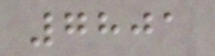7801
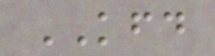KFD
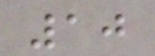10
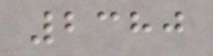2380
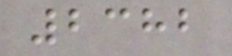2382
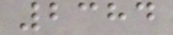2384
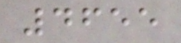4655
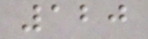120
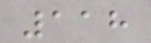118
